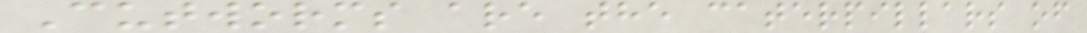Cutworms are the caterpillars of
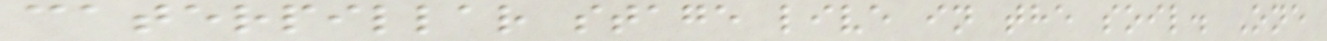caterpillar stage live in the soil. One
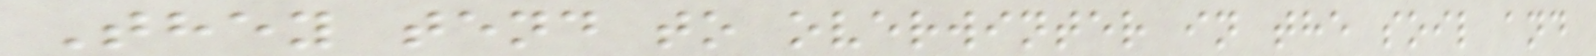They tend to overwinter in the soil and
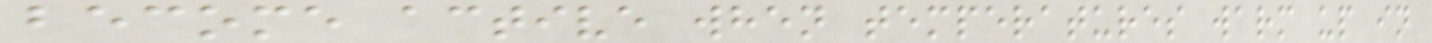become active when temperatures warm up in
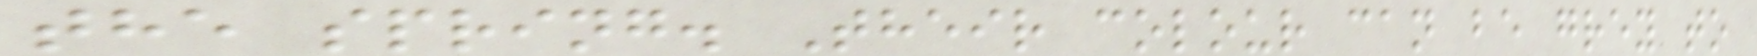the spring. Their colour can be grey to
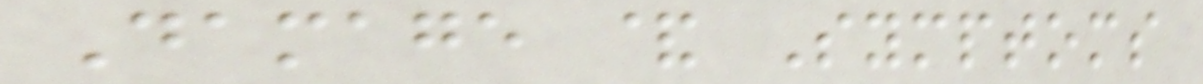Damage & Symptoms
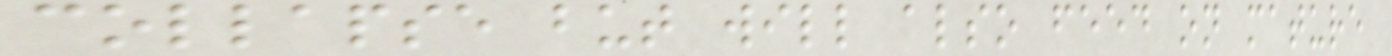collapse but will also feed on mature
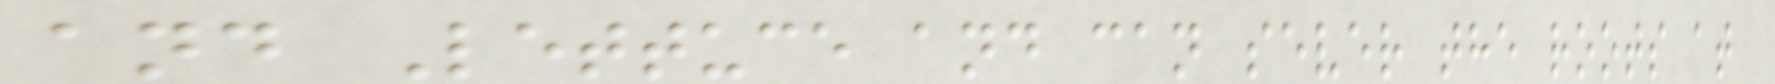and Lettuce and can sever the roots at
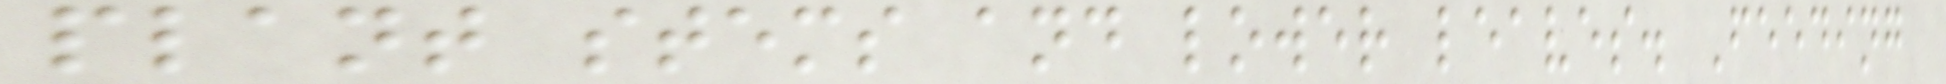plant stems and lower leaves. Feeding
